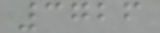3726
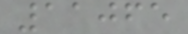11065
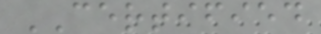CERTIFIED
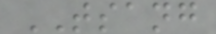TSANG
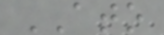ATO
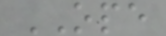OPE
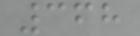368
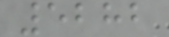5282
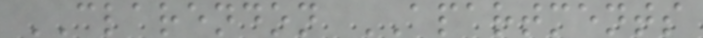CLARENDON APARTMENTS
